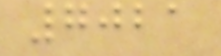7021
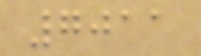7011
